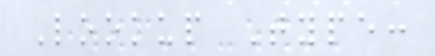Lookup Type:
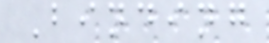Binding
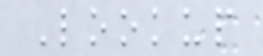Lookup
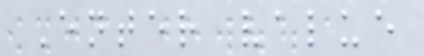Enter value
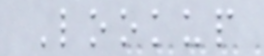Lookup
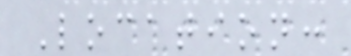Location:
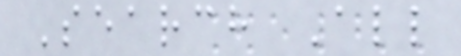Search All
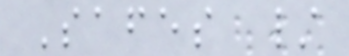Safes /
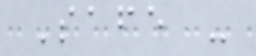Safe -
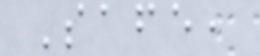Safe,
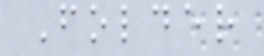Folder
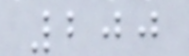200
